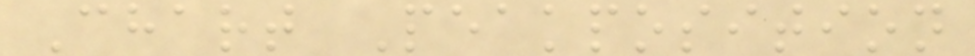Chart Peakposition
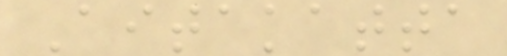Aitakatta
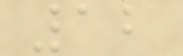12
